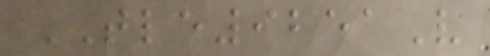TLE9251V
